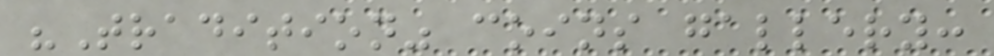"Tradition" coins gallery:
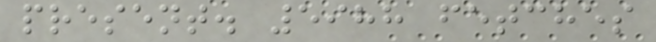present. 5988 fetches
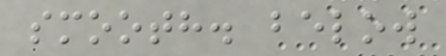smooth. below
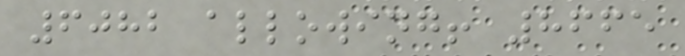6082 allowing! 8665
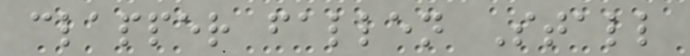clapper fallen Stall
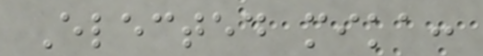Elected mika:
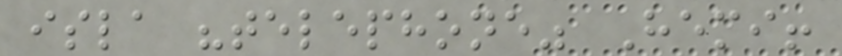isla "telephone" Hemi!
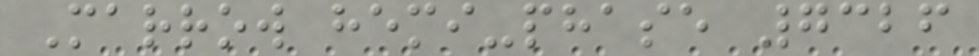Marrow hemi-phase 7326
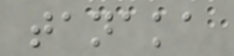tanaka
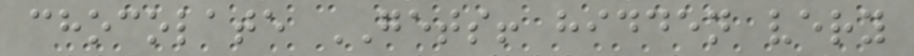chocolate GETS! hidden very
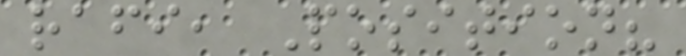rafi, Position?
